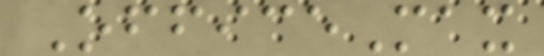OfficeMax
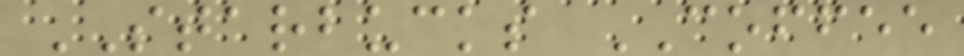STARBUCKS COFFEE
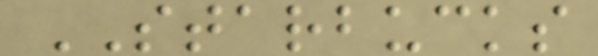STARBUCKS
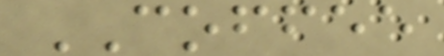COFFEE
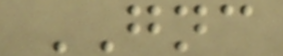GNC
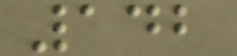142
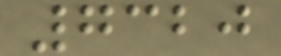7320
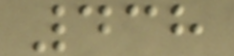438
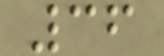36
